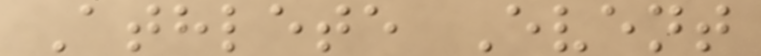Athlete Event
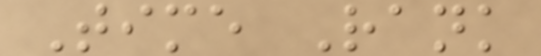Time Rank
